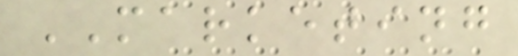MARKETING
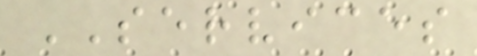SERVICES
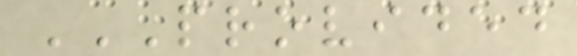PROVIDED
